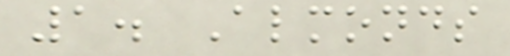1. Almonds
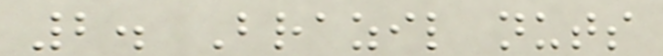2. Brazil nuts
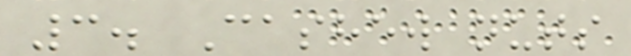3. Cashew nuts
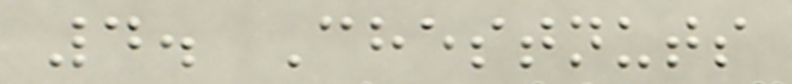4. Chestnuts
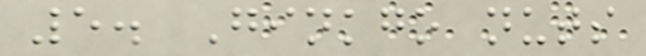5. Ginkgo nuts
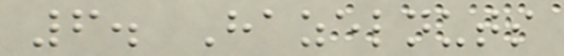6. Hazelnuts
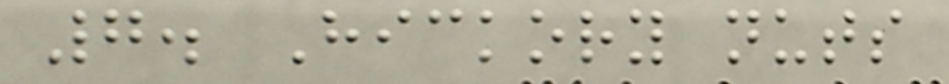7. Hickory nuts
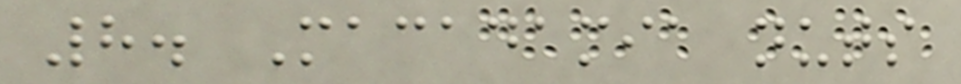8. Macadamia nuts
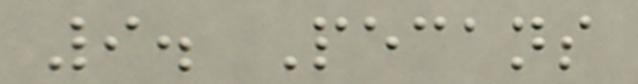9. Pecans
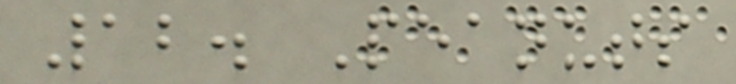12. Peanuts
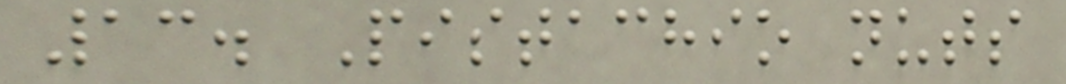13. Pistachio nuts
